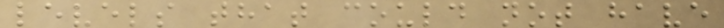levels that could not have
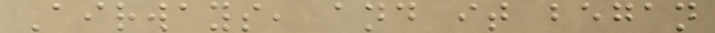Airways, and it began
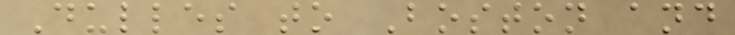Dulles to Boston and
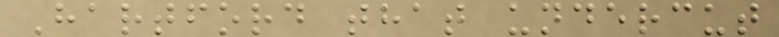Hartford that undercut
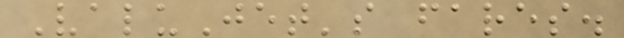ValuJet's fares.
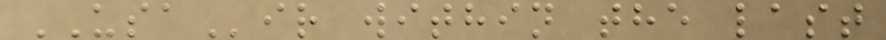USAir within the last
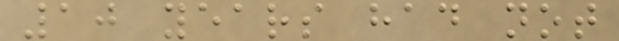10 years had not
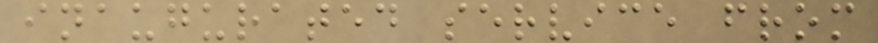inaugurated service from
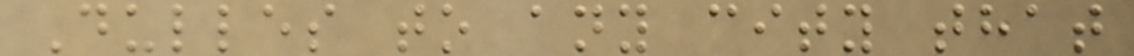Dulles to any city that
